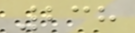238
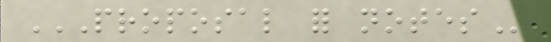PROPOSAL FOR NOTES
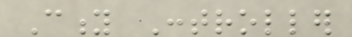City Controller
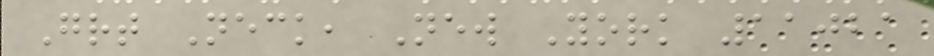Great Neck, New York 11021
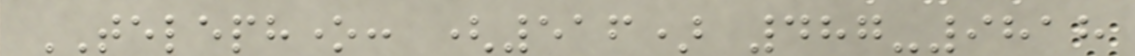TELEPHONE: (516) 487-9818
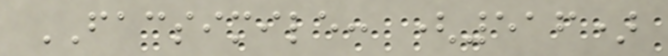FACSIMILE: (516)
